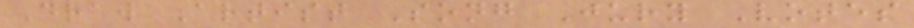Draw Artist Song Jury Votes
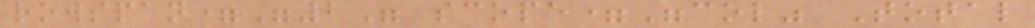rowspan="2" scope="col" Total
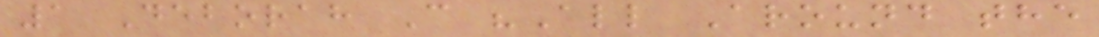1 Deborah C "All Around the
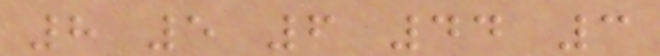8 5 6 44 3
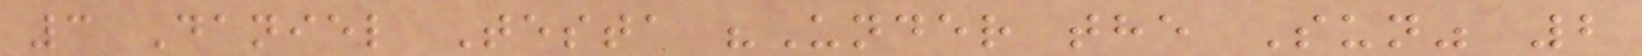3 Daniel Testa "Under the Sun" 2
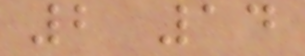2 14
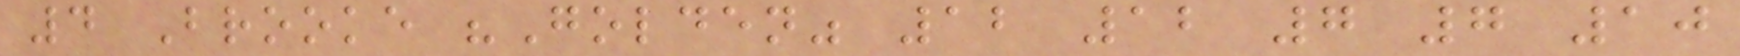4 Brooke "Golden" 12 12 7 7 10
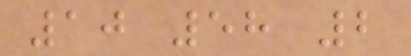10 58 2
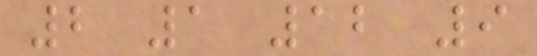2 1 12 9
